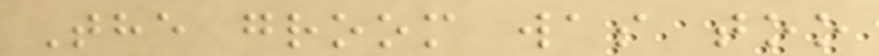The groom was too
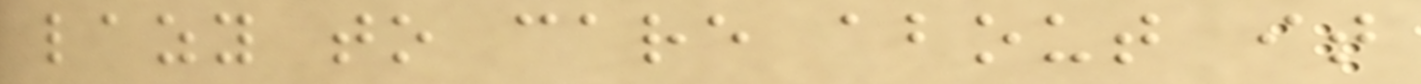lazy to care about it
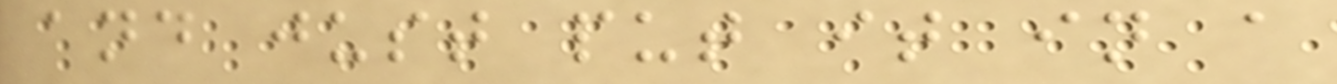and just put it in a
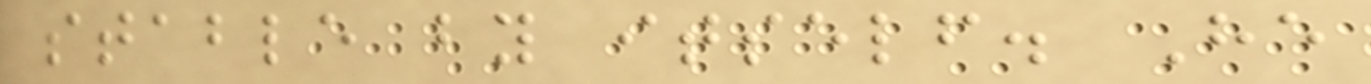stable by itself. He
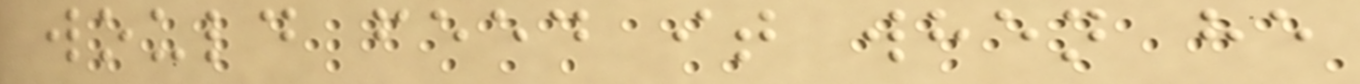would feed it when he
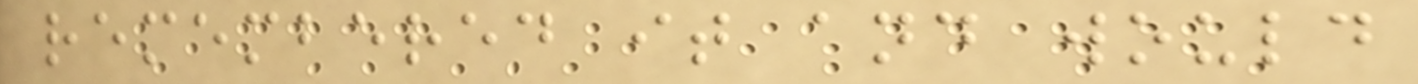remembered it and would
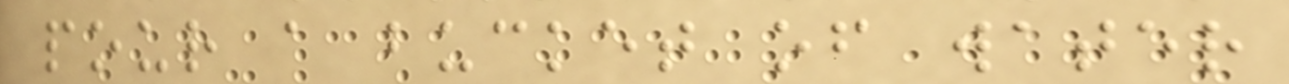pour a bucket of water
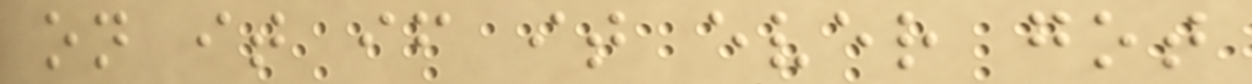on it if it ever got
